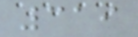319
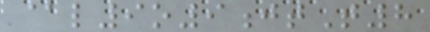@l9o9jtT8
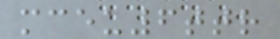mceu6ttr
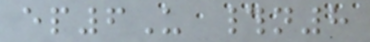ep6U #n8
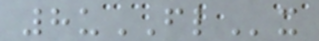8uFLx
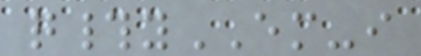q#yEM-i
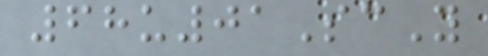68u01ScY
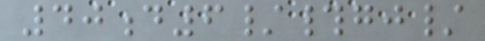40d6/#gj/
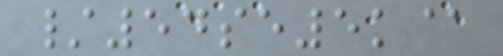/54se5k@
